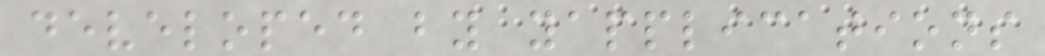developed by yapplications
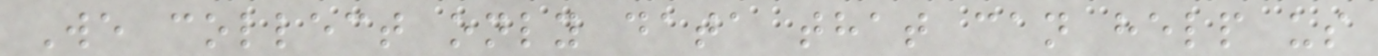We collect only data that can help us
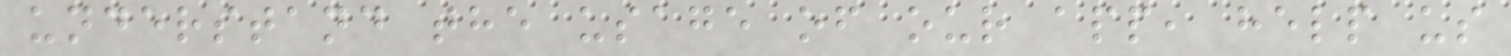understand the usage of our app, help us
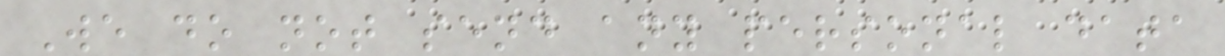We do not send any personal data
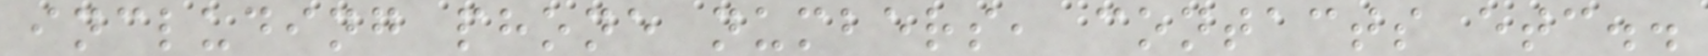including phone numbers, contacts etc..
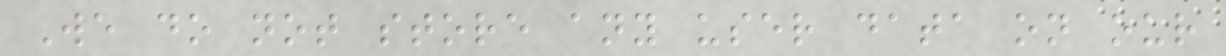We do not store any user data on our
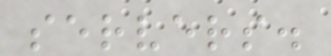servers.
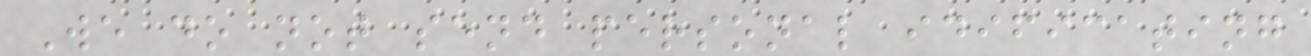We do not send personal idificating
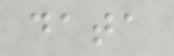data
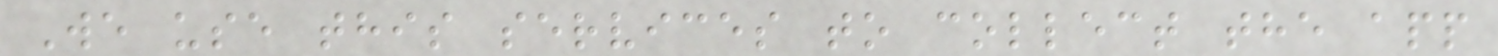We use this services to collect the app
